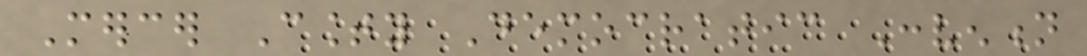Mercer County Democratic Convention
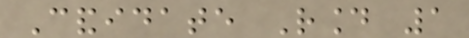Candidate Round 1
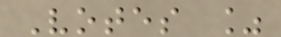Votes %
